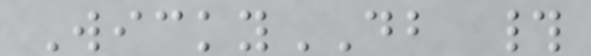WickyDB #
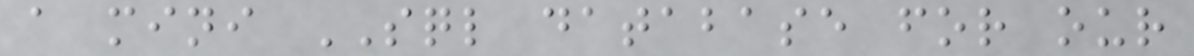a mini SQL database for our
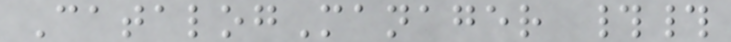CatalogManager ##
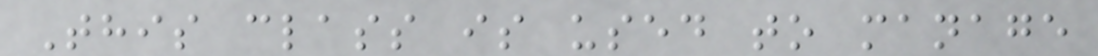This class is used to manage
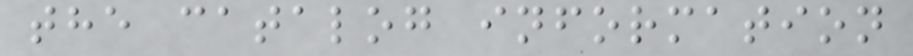the catalog information
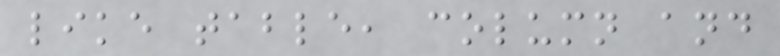like table, column and
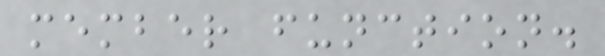member function.
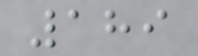189
